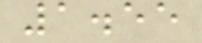1.55
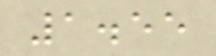1.55
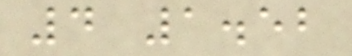4 1.52
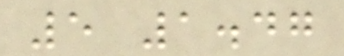5 1.47
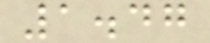1.47
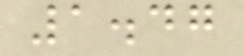1.47
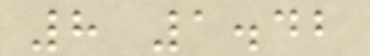8 1.42
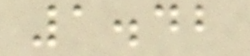1.42
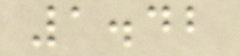1.42
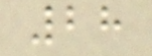28
